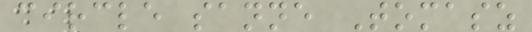circle sanne Tomasz
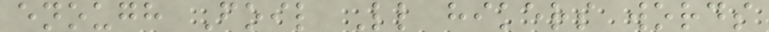enough Foil Ll hikers words
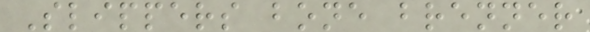Slippers bone brenner
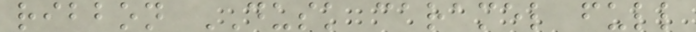ribbon DUSK caramel full
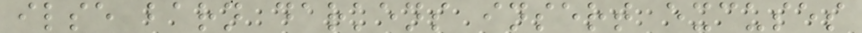ilse barn darkens insert excuses
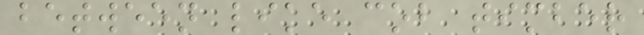between like cob timber
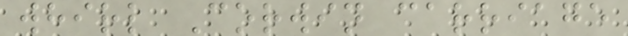whirl Corwin carriage
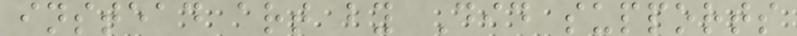instead art by Did supports
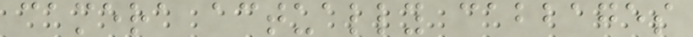camera actually cabbages
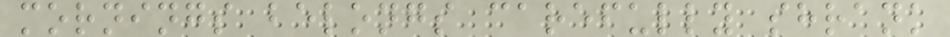mornings belongs carefully shrank
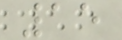15
